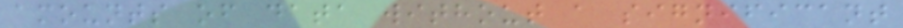amounts of data without a significant
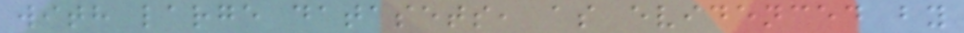with large datasets, as evidenced by
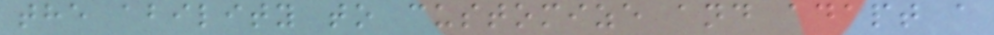the ability to customize and adapt a
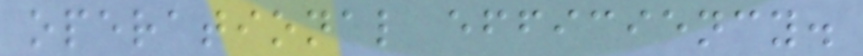operational efficiency.
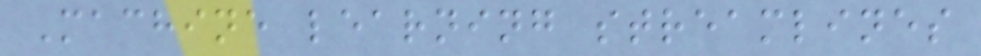Machine learning streamlines
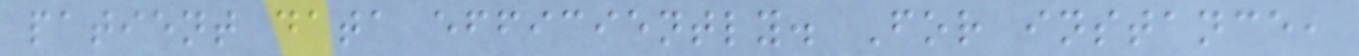patient data efficiently. For instance,
